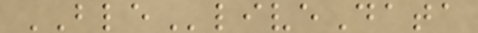BLEliveData
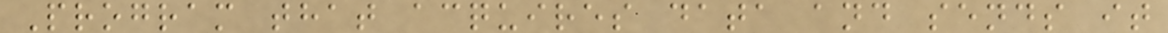Program that acquires data and sends it
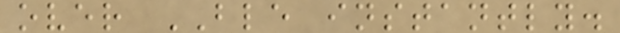over BLE instantly.
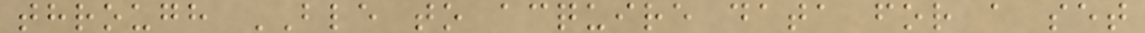through BLE to acquire data for a set
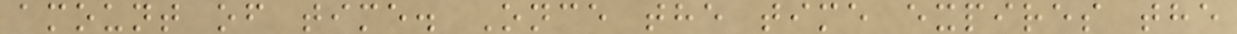amount of time. Once the time expires the
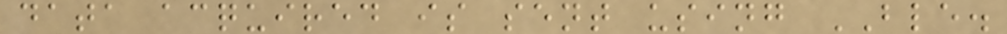data acquired is sent using BLE.
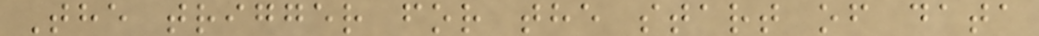The trigger for the start of data
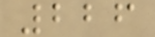226
